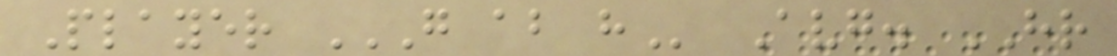Player G AB H Avg. HR
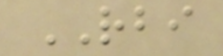RBI
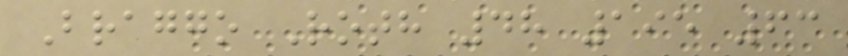Braggo Roth 48 195 63
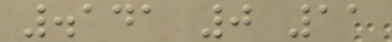.141 0 11
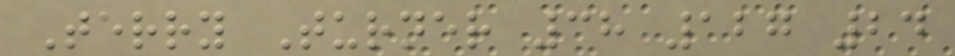Terry Turner 38 127 24
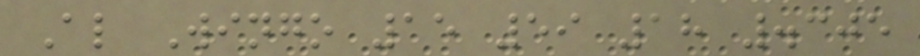Al Wingo 15 59 18 .305
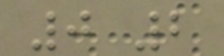0 2
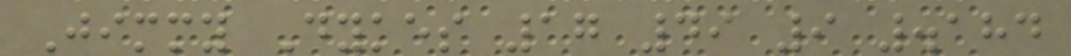Jimmy Dykes 17 49 9 .184
